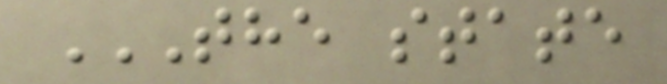THE STATE
